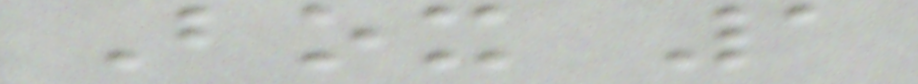Box 1
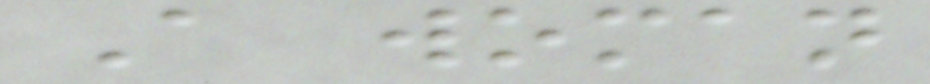A woman
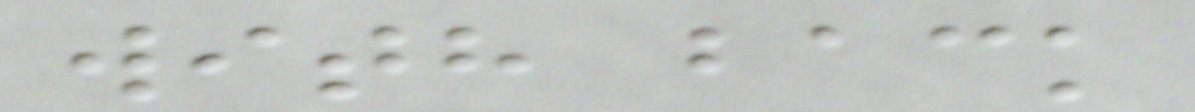with back
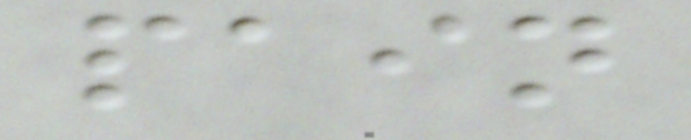pain
